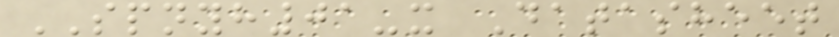SPNYH01-x Datasheet
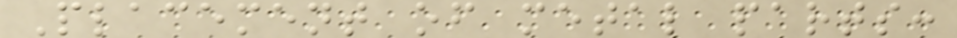Placement of metal parts:
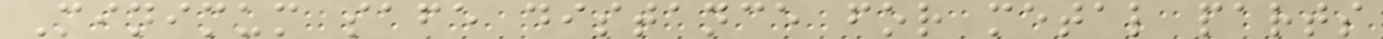Minimum safe distance for metal parts
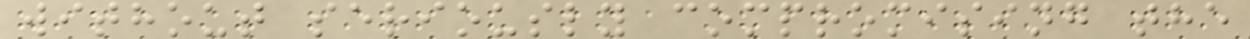without seriously compromising the
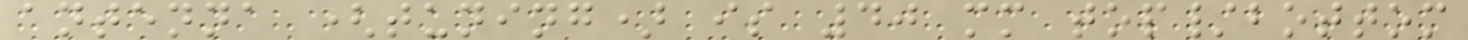antenna (tuning) is 40 mm top/bottom
